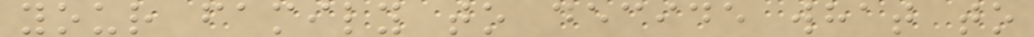your family to decide what to
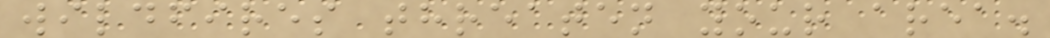wildfires threaten your area.
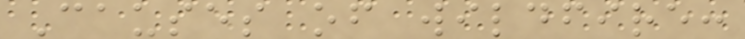Causes of wildfire:
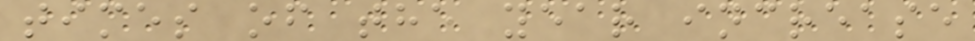times of the year increase
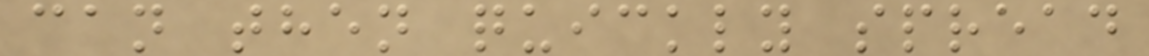can then quickly spread
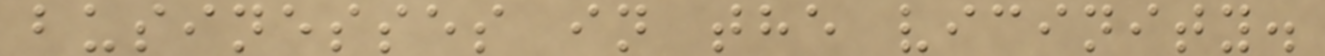businesses in the vicinity.
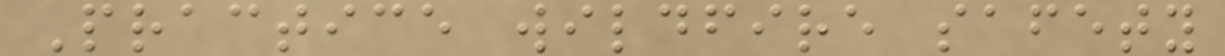Practice wildfire safety
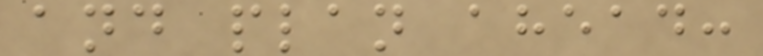and plan ahead:
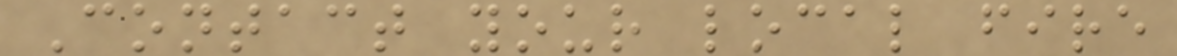Contact your local fire
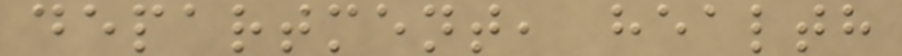department, health
